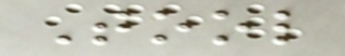Tool
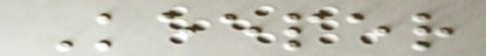Keeper
